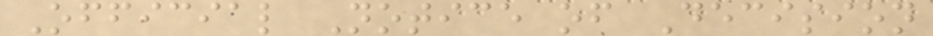Official Notice of Decision
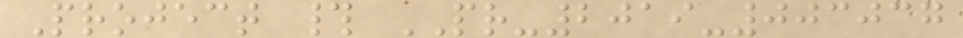Project # PR-2019-003037
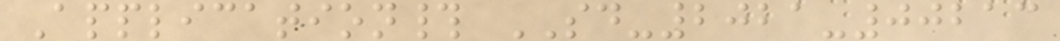Application# SD-2021-00213
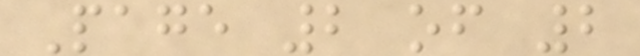Page 2 of 2
